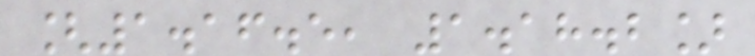[1.16.5, 1.18.2]
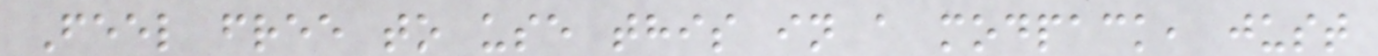Feel free to use this in a modpack, just
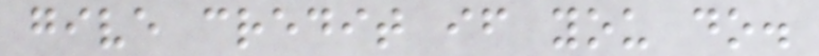give credit if you do.
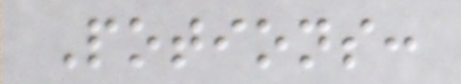Potions:
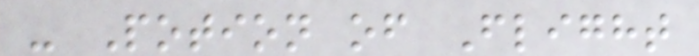- Potion of Flight
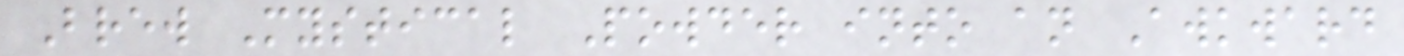Brew Mystical Powder into an Awkward
